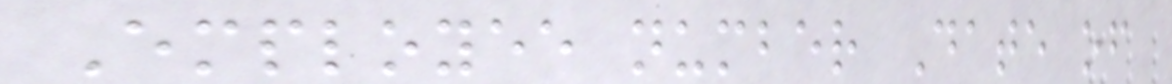Employee number Date of
